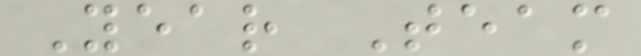Year Team
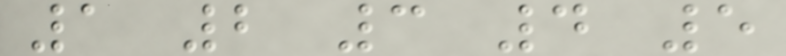1 2 3 4 5
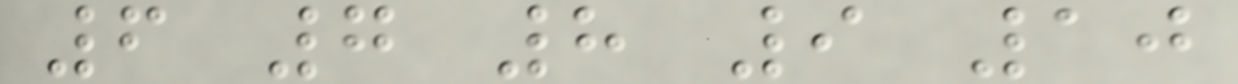6 7 8 9 10
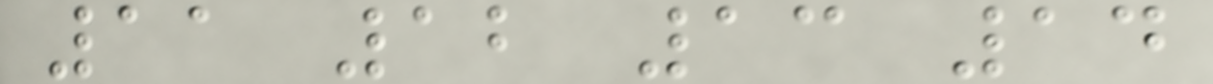11 12 13 14
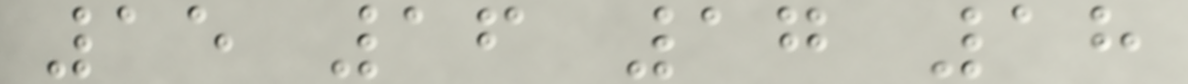15 16 17 18
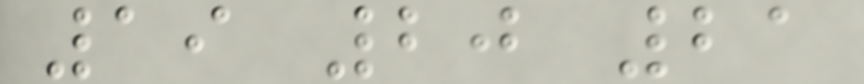19 20 21
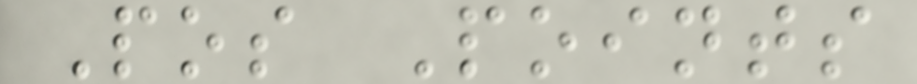Pos Points
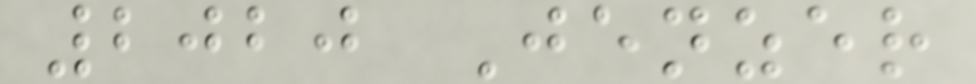2020 Jenzer
